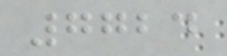7724
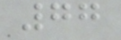77
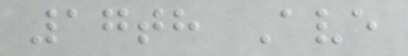17th Ave
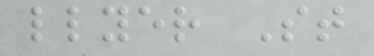llyer St
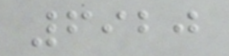6920
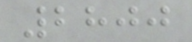2800
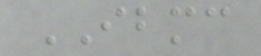IBMC
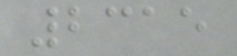2315
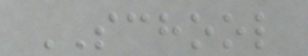SCHOOL
